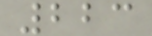223
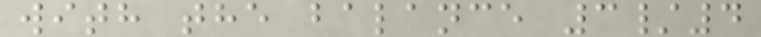with the balance 3/4
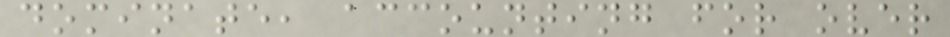dominate, accounting for over
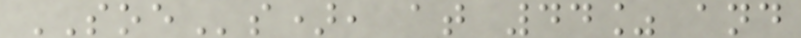SOEs), at 44% and
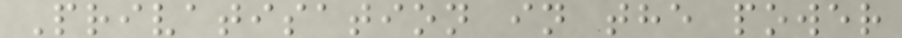Privatisation in the power
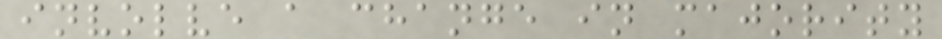involve a change in majority
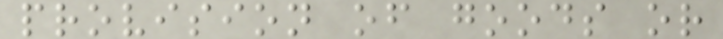provision of goods or
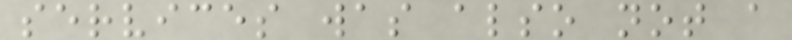services was also not a
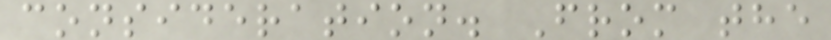consideration. From the
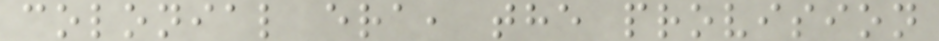colonial era, the provision
